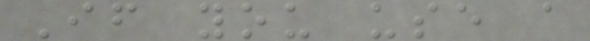If you use a
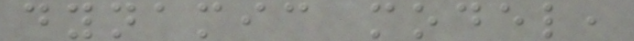dynamic model,
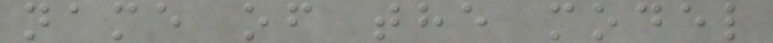name of the model
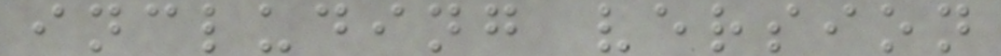including version
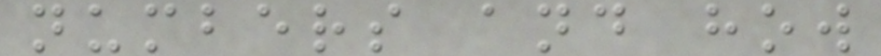numbers and how
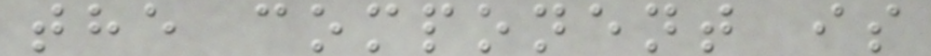the component is
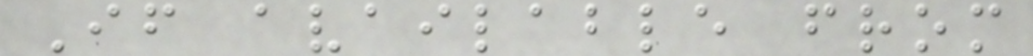If available from
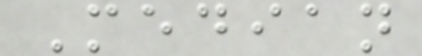Median
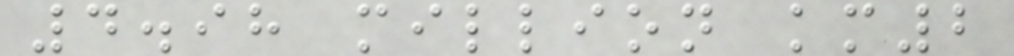4.98 million km2
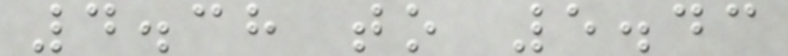4.38 to 5.43
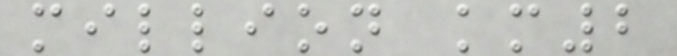million km2
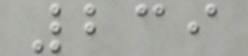239
